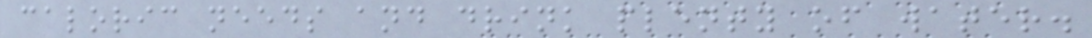caloric needs and drink plenty of water.
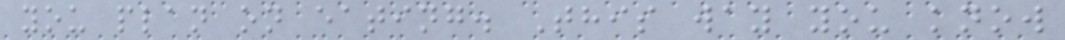you plan on eating. This way you know
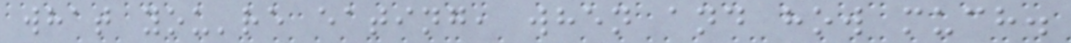what you're eating, when and how much.
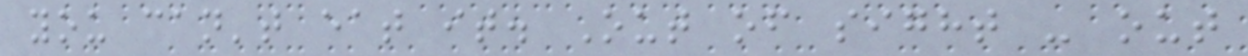you can't eat it. Out of sight - out
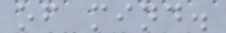of mind.
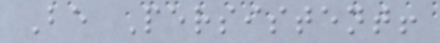Be Persistent!
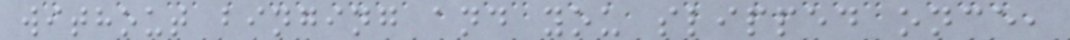without binging and you slipped once,
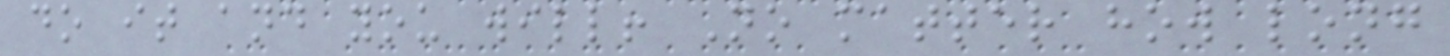do it and you will! No matter how long
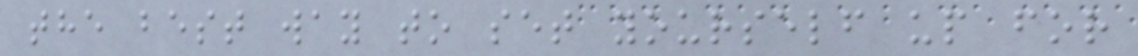the best way to set yourself up for
